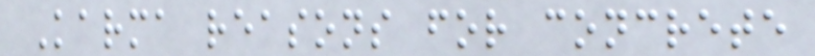Karma reasons for concrete
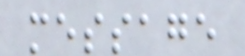message
